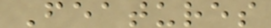Features
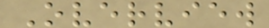Overview
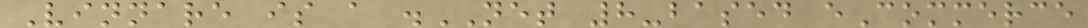Vinnare is a .NET 8-based eCommerce
